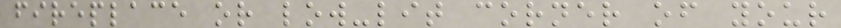fireplace or low-lit corner of your
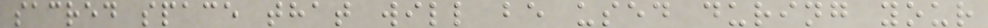sacred space that will be used during your
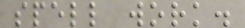spell work.
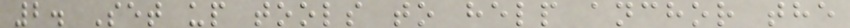2. Set up tools to help anchor the
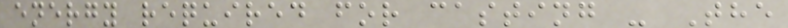energy required for casting - The
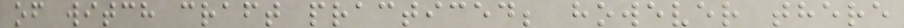of witch craft practiced; however there
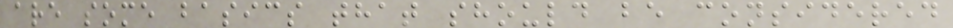are some basics that should be considered
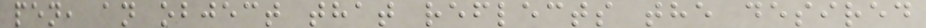pen, an object that reflects the desired
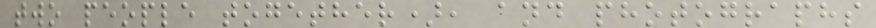two people together), and photographs
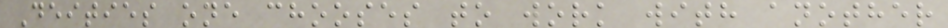Deities one chooses to work with another
